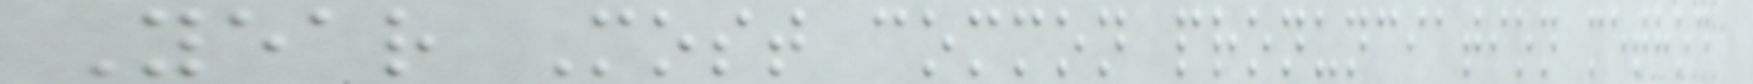Year Most common pronunciation method
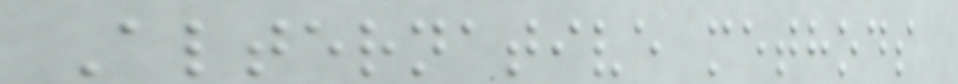Alternative methods
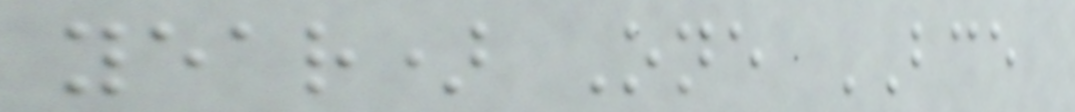year) One BCE
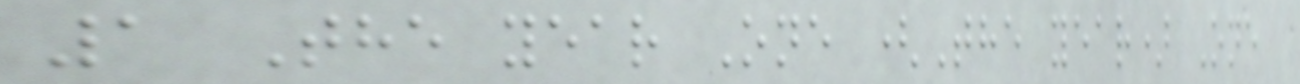1 The year One (The year) One
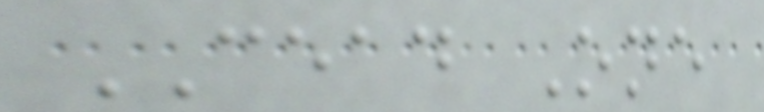CEAD One
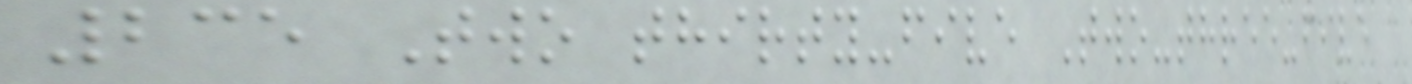235 Two thirty-five Two-three-five
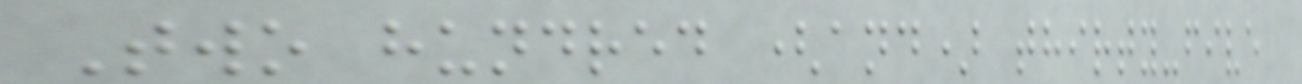Two hundred (and) thirty-five
